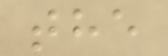the
